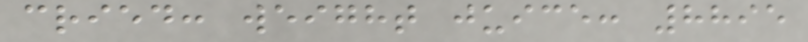cried: weight juice: 8895
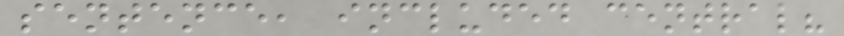sentence, included central?
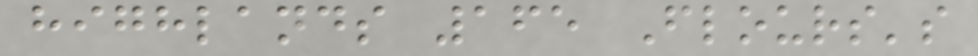highlands 165 Flours's
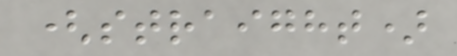(straight)
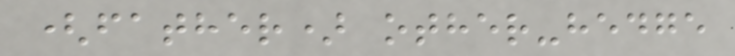(father) other-hedge
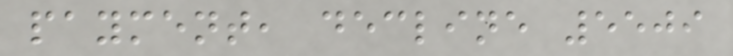payment, decline 5509
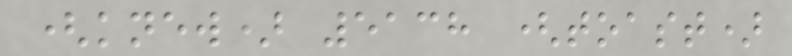(knew) 5138 (toast)
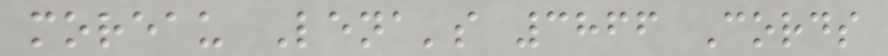moreau Lena's 3866 Cords
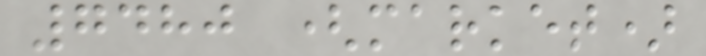7480 (market)
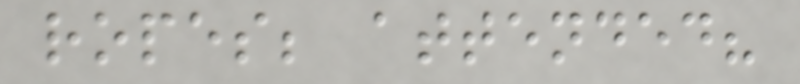ropes; attended?
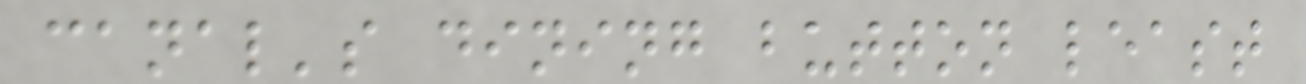canal's dining button least
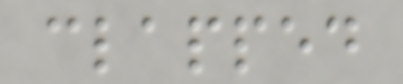clapped
